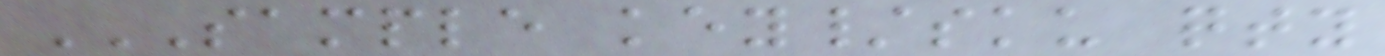SAMPLE KEY/SKU QTY
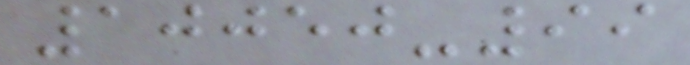10050-99
